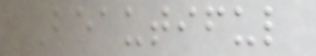Beautiful
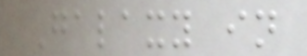Galaxy in
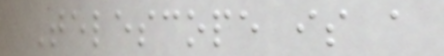Telescope is a
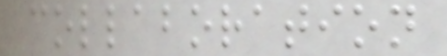collaboration
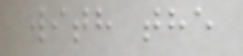with the
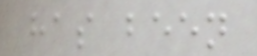has been
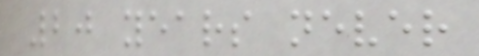20 years never
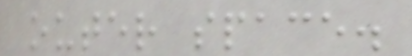outer space.
